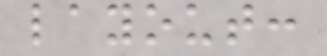layout:
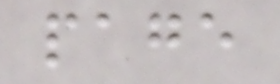page
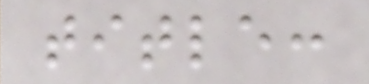title:
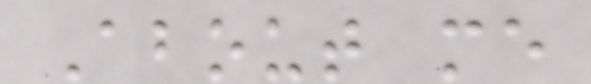About me
